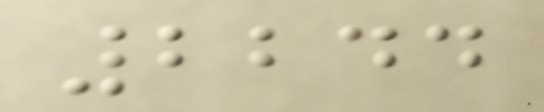2244
